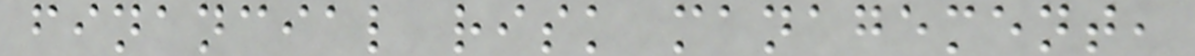financial risk management,
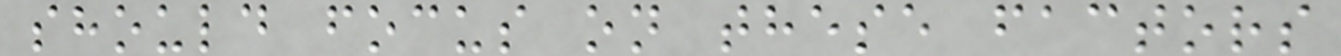should focus on these factors
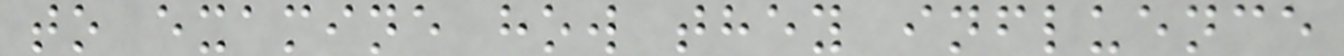to examine how they influence
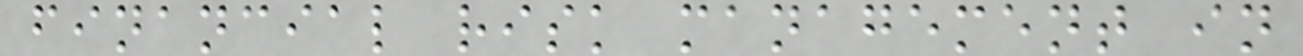financial risk management in
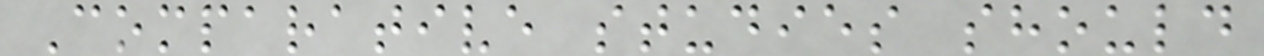Comparative studies should
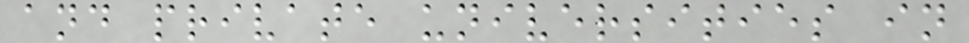and private universities in
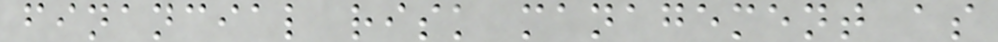financial risk management as
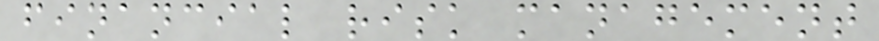financial risk management
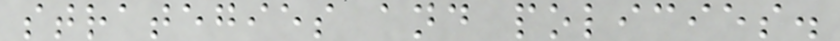strategies and policies.
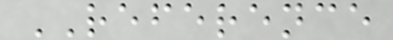REFERENCE
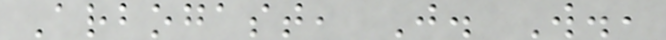Arbogast, J. W.,
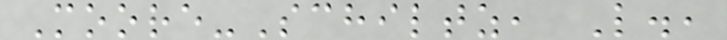Moore-Schiltz, L.,
